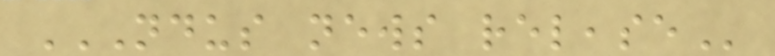NDUS NEWS RELEASE
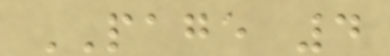PAGE 4
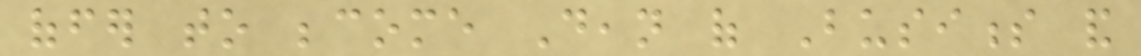offer to become Dean of Business and
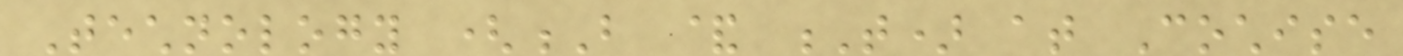Technology (B & T) at Cochise
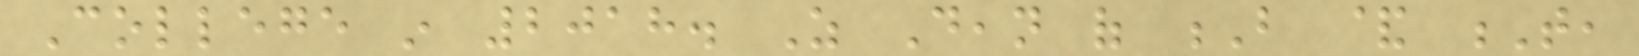College in 2018. As Dean of B & T,
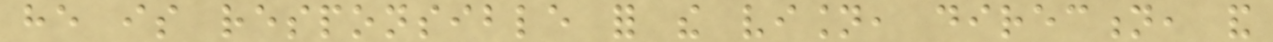he is responsible for the vision, direction, and
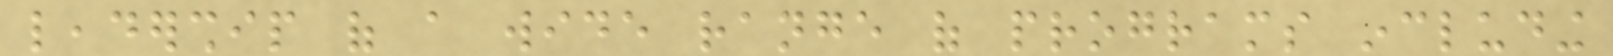leadership of a wide range of programs including
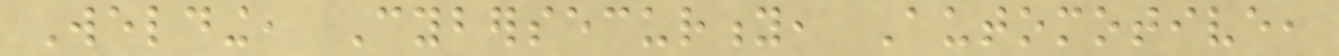Welding, Cybersecurity, Automotive,
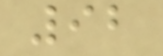92
